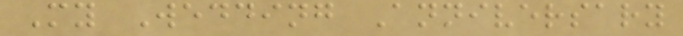My Wedding Anniversary
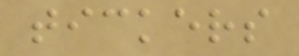tickers
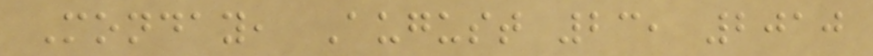Monday, August 23, 2010
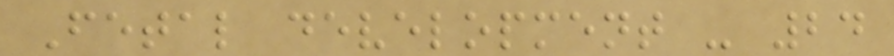Fetal development - 24
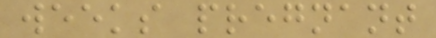weeks pregnant
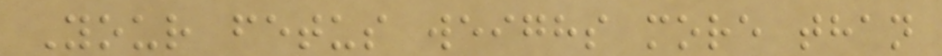Your fetus weighs more than
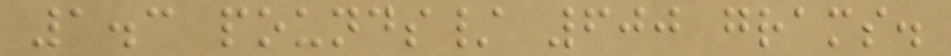1.3 pounds/ 600 grams.
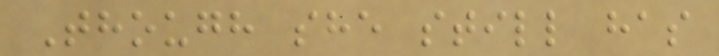Though she still has
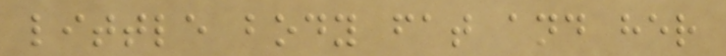little body fat and her
